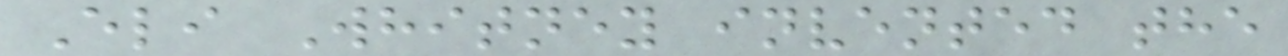Eli Whitney invented the
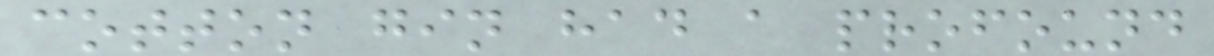cotton gin had a profound
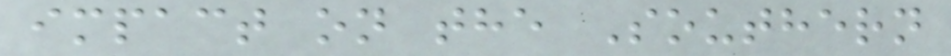impact on the Southern
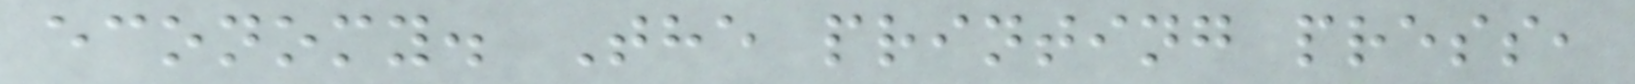economy. The printing press,
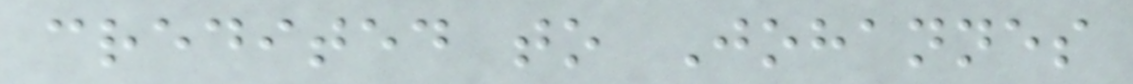credited to Johannes
